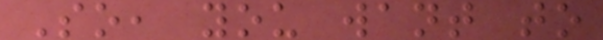So, you want to
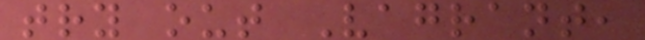try out Vagrant,
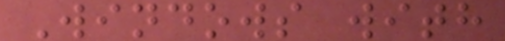Windows with
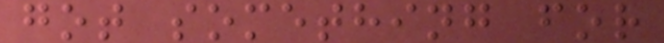got something for
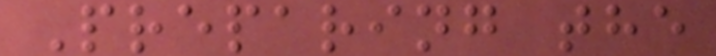Preparing the
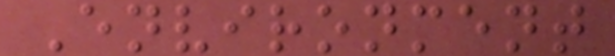Environment
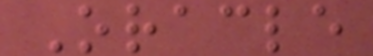Oracle
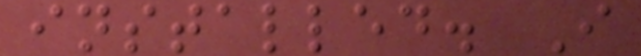installed. I
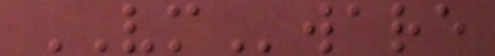VMware
